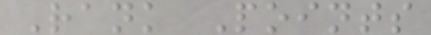Rank Points
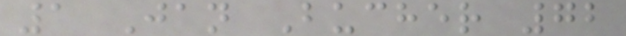1 Jan Bucher 72
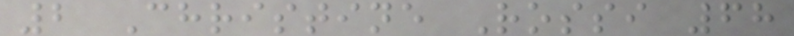2 Christine Rossi 68
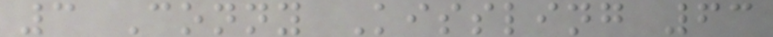3 Conny Kissling 63
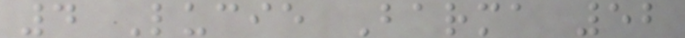4 Lucie Barma 52
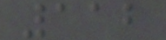112
